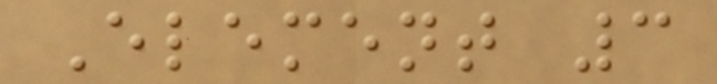Element 3
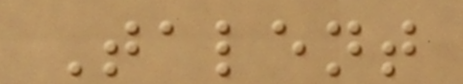Talent
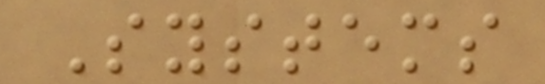Systems
